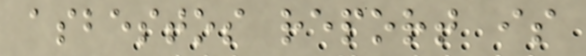asbestos report is
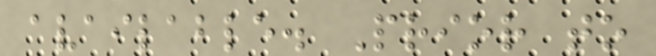available. Prior to
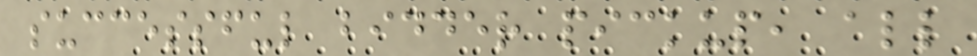successful bidder pickup, all
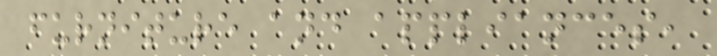furniture and appliances,
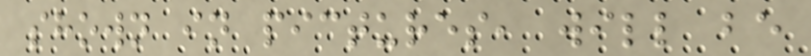shown in pictures, will be
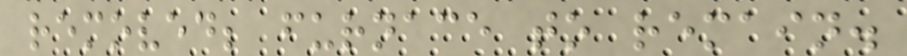removed; furnace to remain.
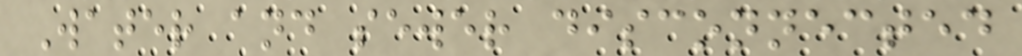Water and sewer disconnected
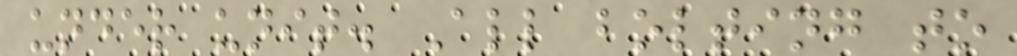under unit. All bolting to
